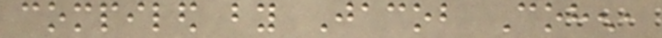compiled by Jacob Cohen,
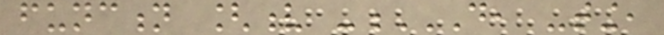function [v -D, -TING,
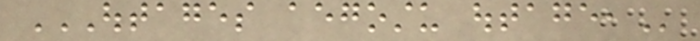OUTAGES AEGOSTU OUTAGE,
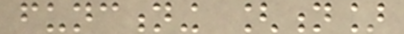functioning [n]
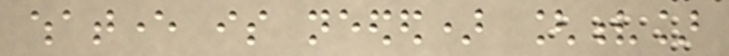whatever is needed) [v]
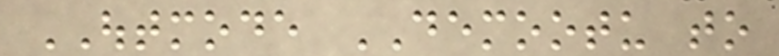OUTMODE DEMOOTU to
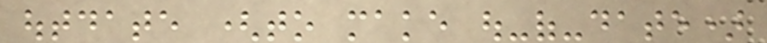outdate (to make out-of-date)
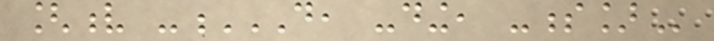[v -D, -DING, -S]
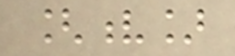[v]
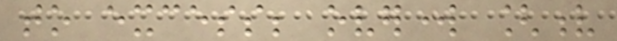to excess; overwork [v
